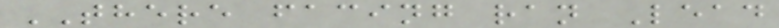THERE facing ran Lead
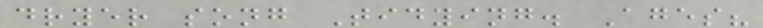dryer song Tidying. Ages?
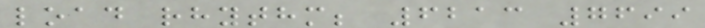load rhythm; 6213 7699
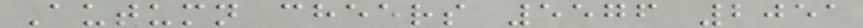Autumn cheers 5576 2051
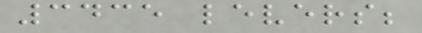3435 levers;
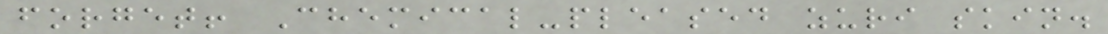forget! Chemical-pleased zuri skin.
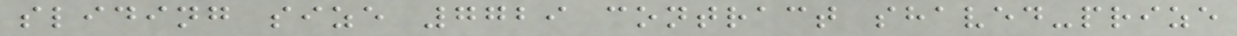sliding size 7729 contract shaved-prize
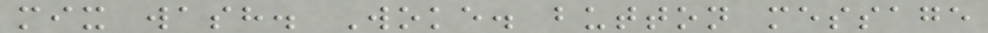mix wash. Woke. button message
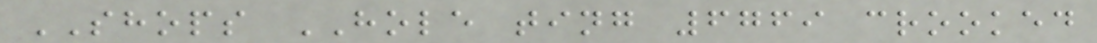SHOPS HOLE ting 6769 crooked
